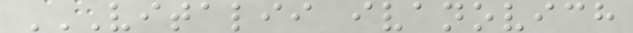VITALII IVANOVICH
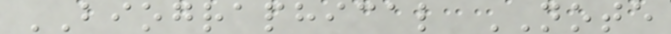BIOGRAPHICAL NOTE
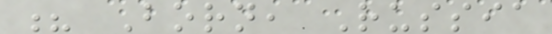? Born, Russia
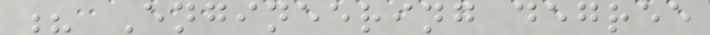? Engineering degree
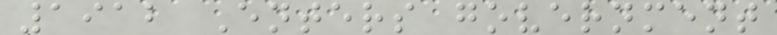1912 Enters government
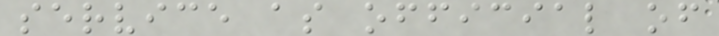service as official of
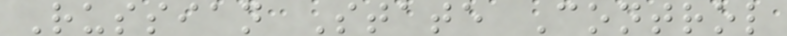Russian State Control
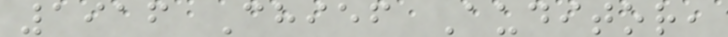1916 Chief Auditor,
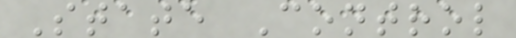State Control
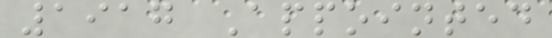1917 Appointed
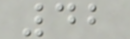42
